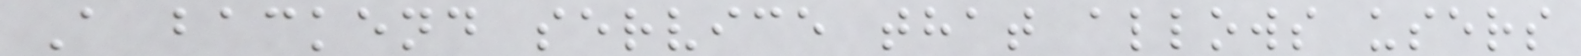A backend service that allows users
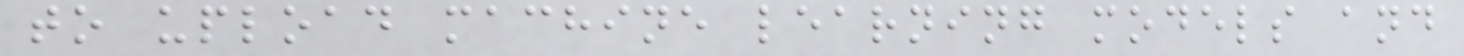to upload machine learning models and
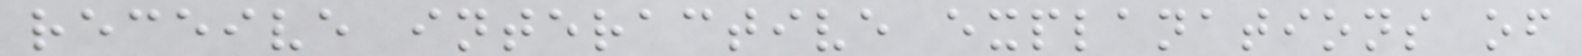receive interactive explanations of
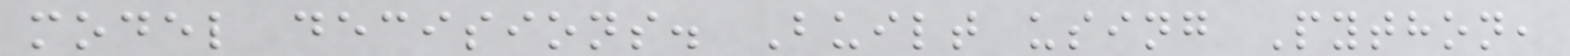model decisions. Built using Python,
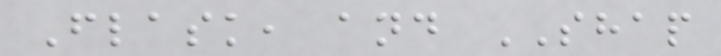Flask, and SHAP
